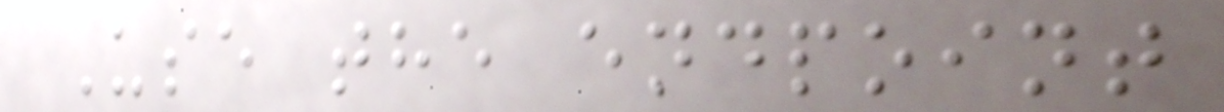Use the endpoint
